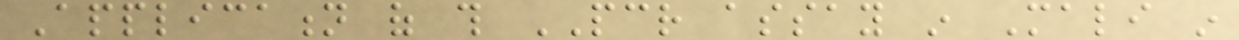Application of this PCR assay in Mali in
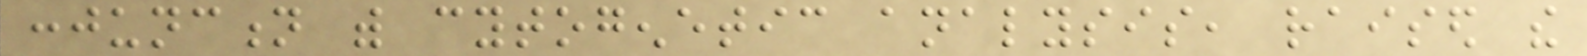conjunction with cytogenetic analysis, raised the
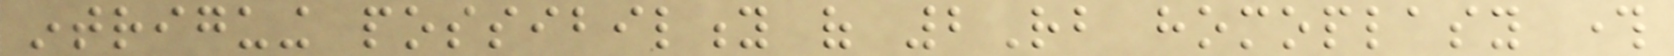intriguing possibility of 2Rb homoplasy through
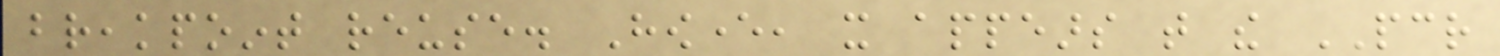breakpoint reuse. However, it appears that the PCR
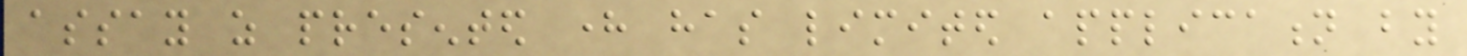assay as presented here has limited application by
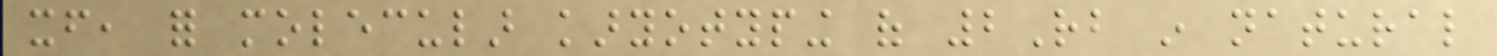itself, for molecular karyotyping of 2Rb in natural
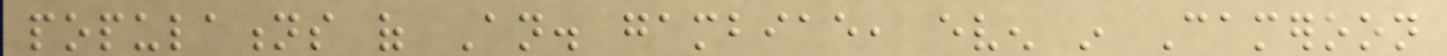populations of An. gambiae, even in Cameroon
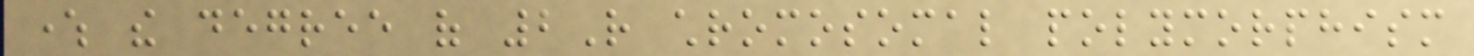where the degree of 2R chromosomal polymorphism
